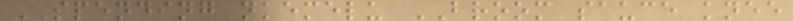SPENDING nkemelu BROOM sauce knee
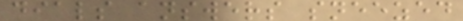dials answers sneezed
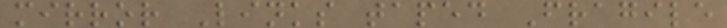mirror Links taped Fragile
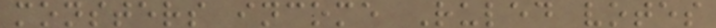monsters income Ruled votes
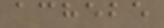achebe
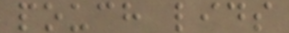pouch lids
